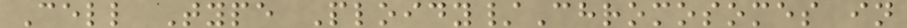Cell Type Ploidy/Chromosomes in
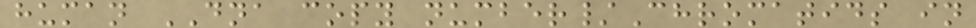human DNA copy number/Chromatids in
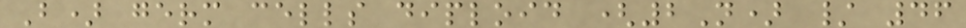B) germ cells diploid (2N) / 46
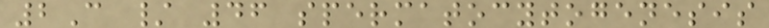2C / 46 spermatocytogenesis
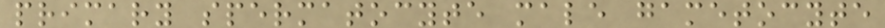primary spermatocyte male gametocyte
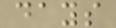days
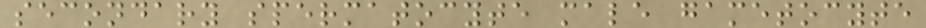secondary spermatocyte male gametocyte
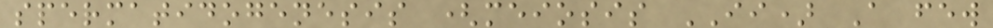spermatidogenesis (meiosis II) A few
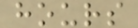hours
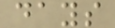days
